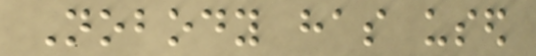Nobody has used
